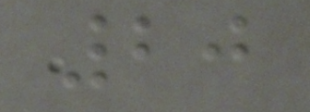20
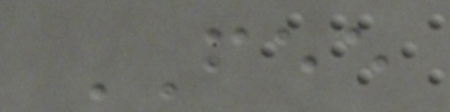FEE
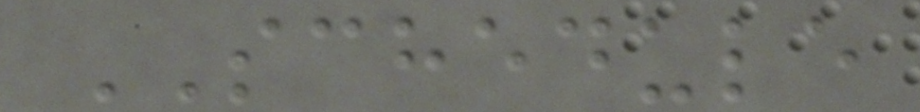SCHEDULE
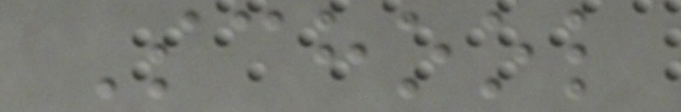School
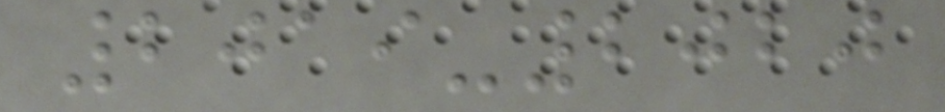2019-2020
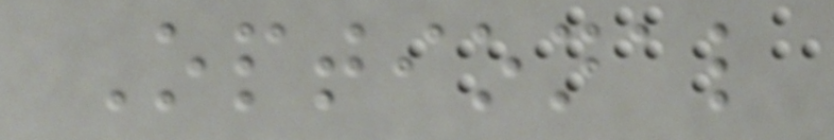Optional
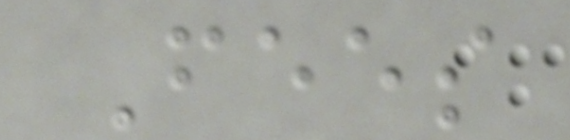Fees
